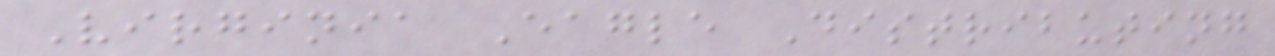Virginia Eagle Distributing
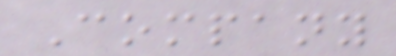Company
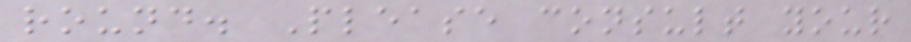round. Please consult your
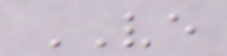VE
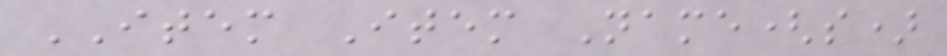ITEM Item Name(s)
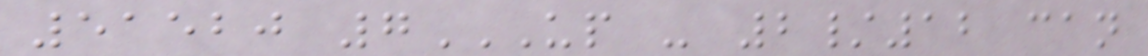51520 7UP - 2/12 CAN
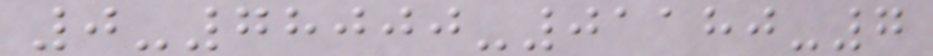0-78000-01180-7
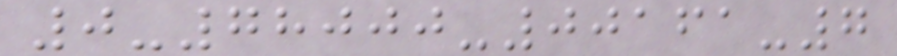0-78000-00161-7
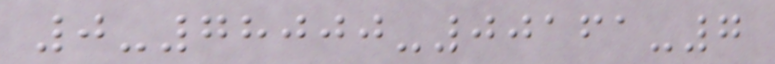0-78000-00161-7
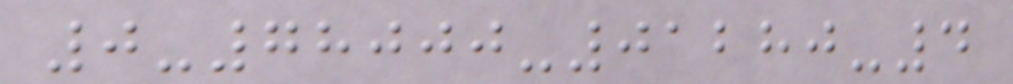0-78000-01280-4
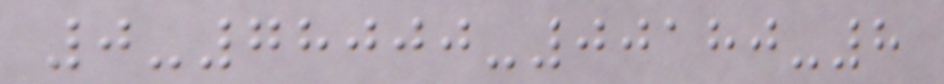0-78000-00180-8
